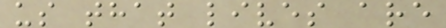us that lives are
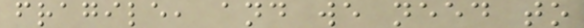fragile, and we need to
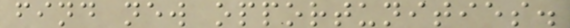find new opportunities.
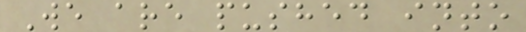We are pushed into
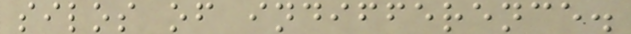silos of indifference.
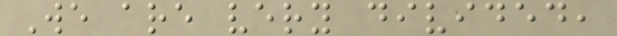We are very divided,
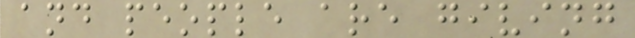and people are giving
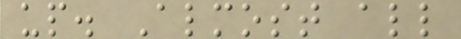up. Almost all
